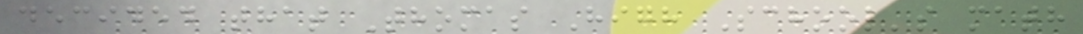decided that Thomas High School's math
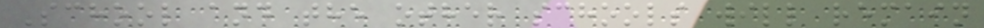School and the other schools will remain
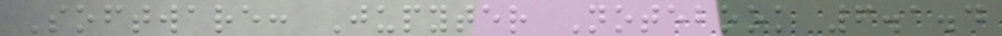Software: Jupyter Notebook 6.1.4
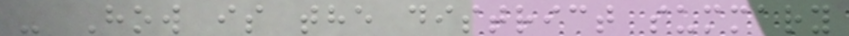- How is the district summary
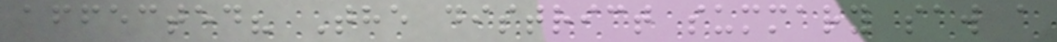affected? The district summary saw a
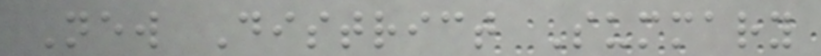New District Summary
